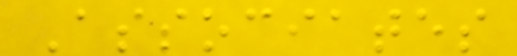Associates
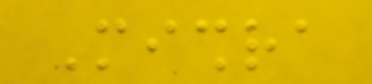Mishra
